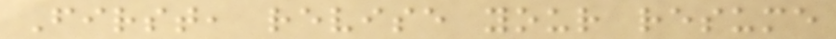First, revise your resume
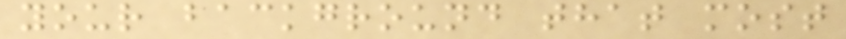your background that most
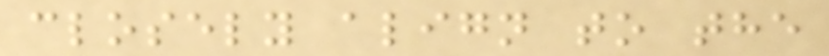closely align to the
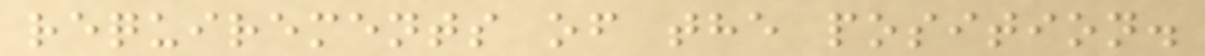requirements of the position.
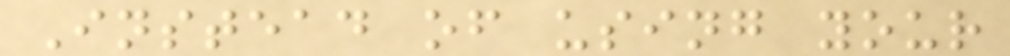Instead of using your
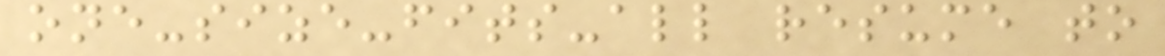one-size-fits-all resume to
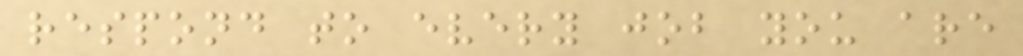respond to every job you are
